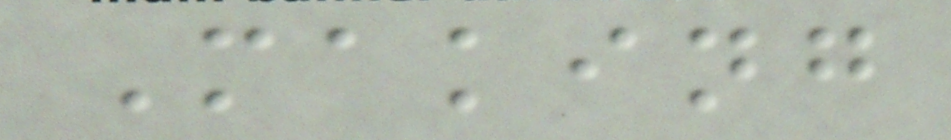Making
